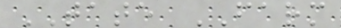TATE FARM
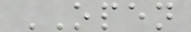OPEN
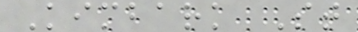Kimbark St
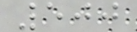500
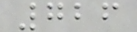726
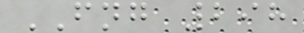FNG 298
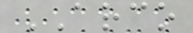ARCO
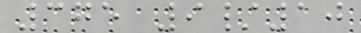375 9/10
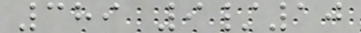389 9/10
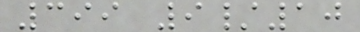399 9/10
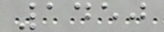1450
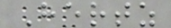Hertz
